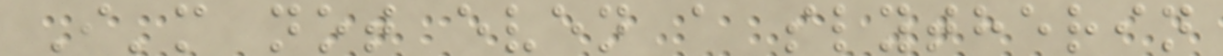I'm not even a slytherin
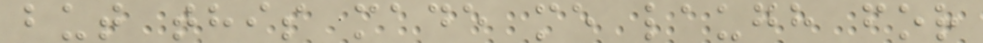but this made me laugh for
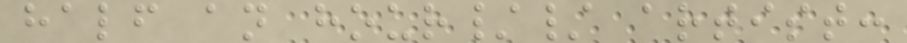half an hour// artist:
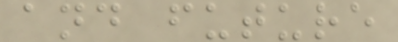and future
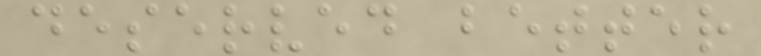deserved better
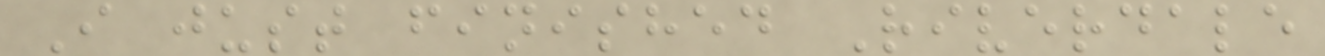I just finished Riverdale
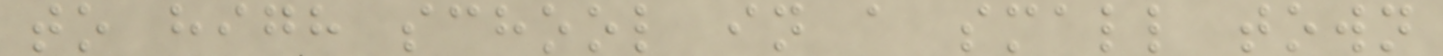to high school in a small town
